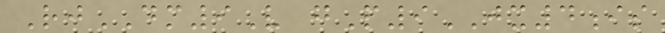RjDM9V gP9JX4is
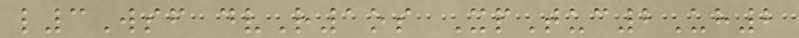l3Wsf dvR1os XpTuc2Uh2
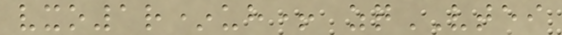vxo1r*uh+ zqVTEI
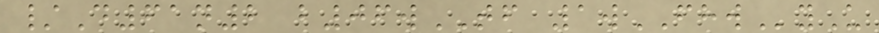/D61n2 b06wTF 1wFHWyU
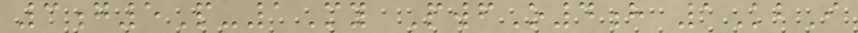3g5P-1My PwfO4h 1KbI
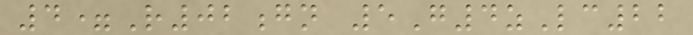4=R02gn 5G4zLc22
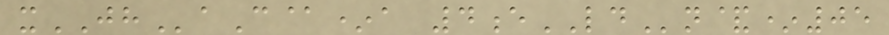xJHaC@*a 4eLDn&*05
